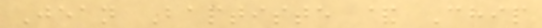Jean Baptiste & Chip
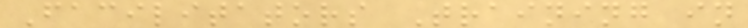Facilitators Training in
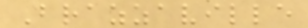Brazzaville
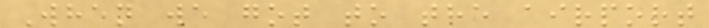When we got to the airport
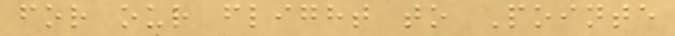for our flight to Pointe
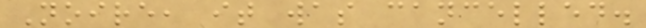Noire, it was cancelled.
